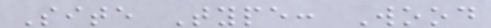Site Type: Wood
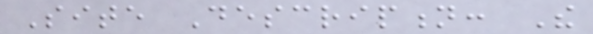Site Description: The
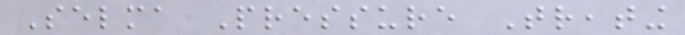Selma Pressure Treating
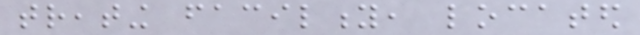treating facility, located
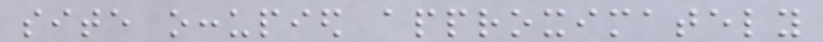site occupied approximately
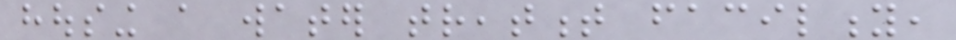housing a water treatment facility,
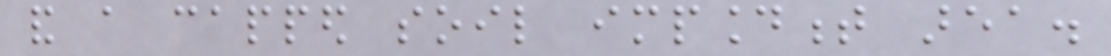and a capped soil impoundment area.
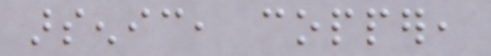arsenic, copper,
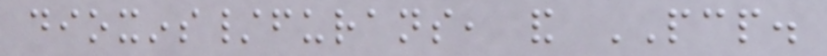dioxins/furans, and PCP.
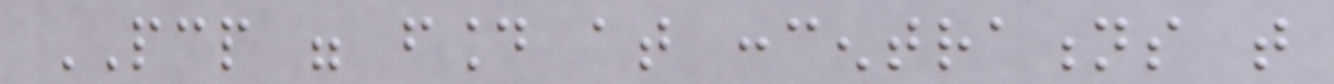PCP were found at concentrations that
